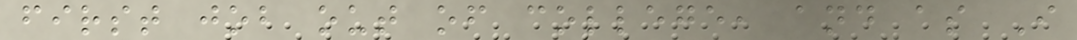first job out of college, and as I
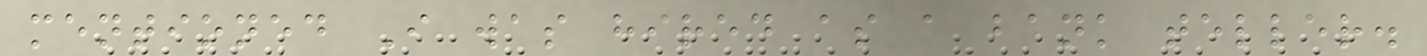mentioned I was hired as a bank teller.
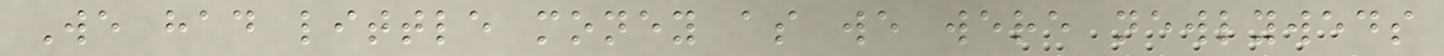We had little money as we were newlyweds
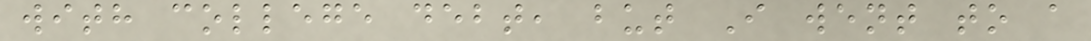with college debt, but I went to a
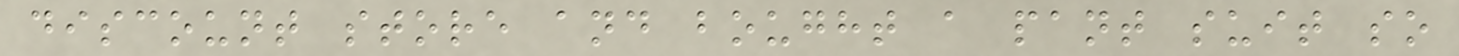discount store and bought a pant suit so
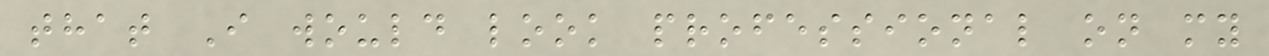that I would look professional on my
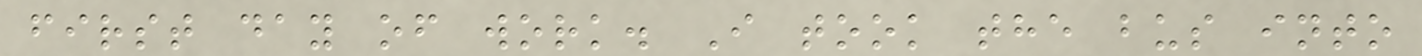first day of work. I took the bus into
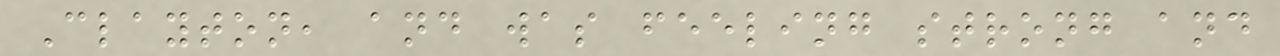Clayton, and was feeling strong and
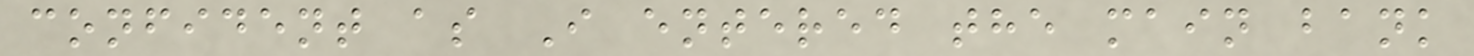confident as I entered the main bank
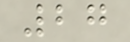27
